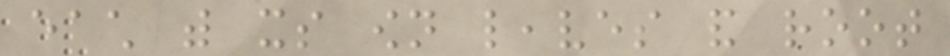each with its own leaves and root
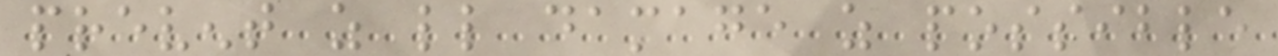prevent as little damage as possible
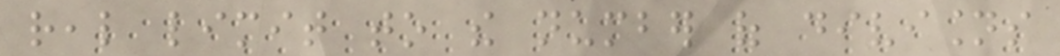real limit to the number of divisions
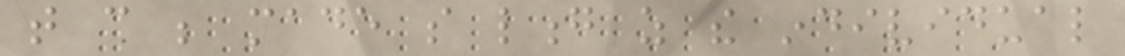that can be made so long as the individual
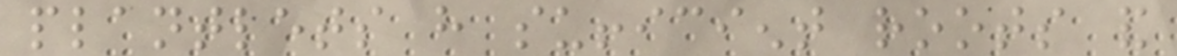plantlets have sufficient roots and
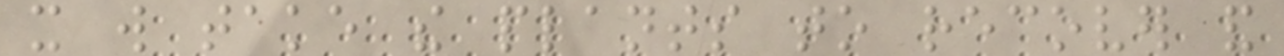it will take the plants to recover and
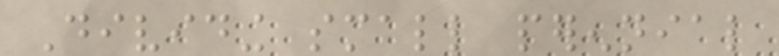Dividing small perennial
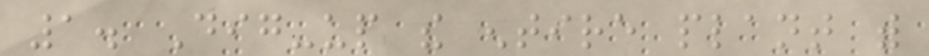1. Dig-up the entire plant with
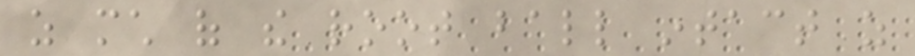as much of the root ball intact as
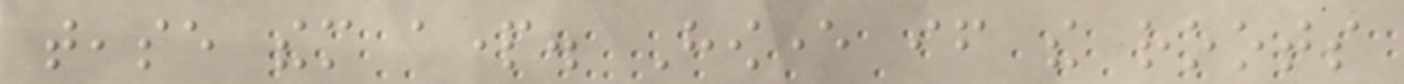tease them apart. However if the roots
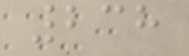238
